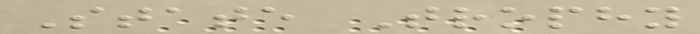State Trophy
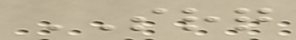SRQ
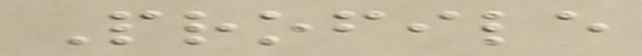Profile
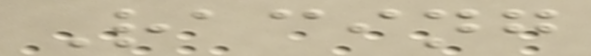Racing
